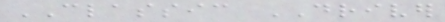CLASSIC DRIVER
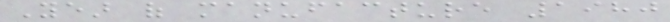Year of manufacture 1980
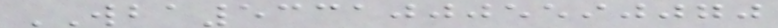WBA53310005590070
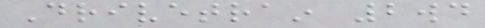Drivetrain 2wd
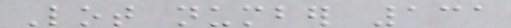Lot number 131
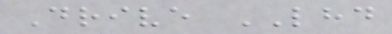Drive LHD
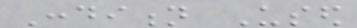Condition Used
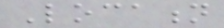Location
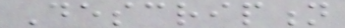Description
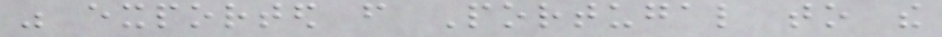was exported from Portugal to the
